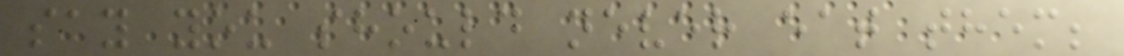say you should never eat them;
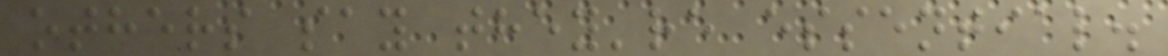others say they're essential.
